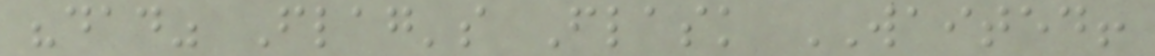"dad" Flag's Flask WAITED!
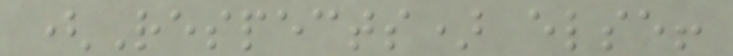(Respects) else!
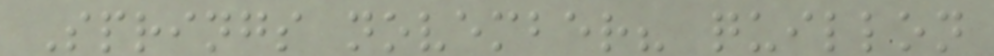Springs november? quillon
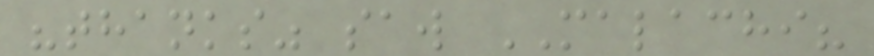"thanks" saw MALACHI?
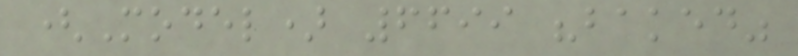(Model) 6699 "baked"
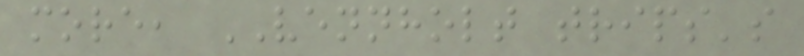more, VENNHOLT trips's
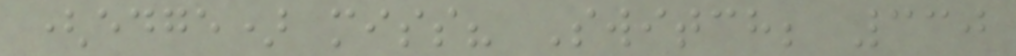(edge) miss? Switch; 330
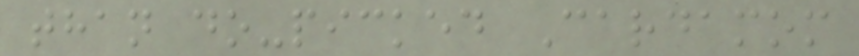than do-picked Cardamom
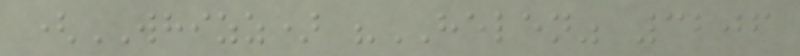(WHIZZ) "HELEN" 3206
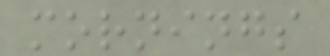mornings
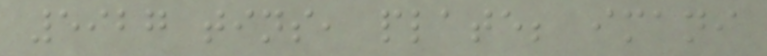5927 tins, plate; imani
